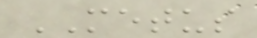METUS
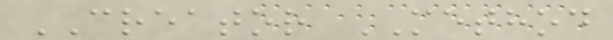CREATOR METHOD
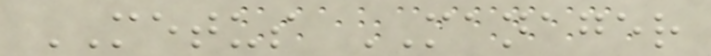METUS MANAGER
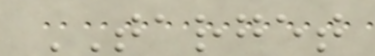TARGET
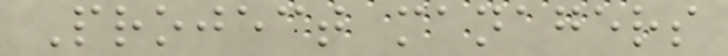Project managers
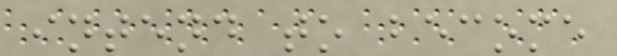intend to become
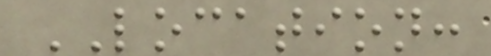LOCATION:
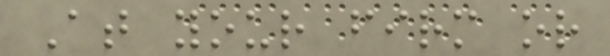At your firm or
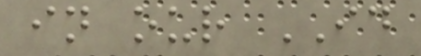in our ID
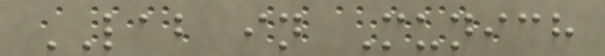LAB in Munich
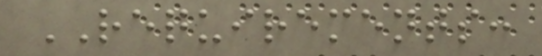REQUIREMENTS:
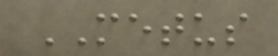METUS
